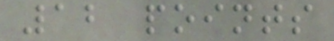12 points
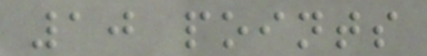10 points
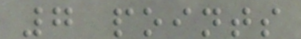7 points
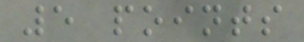5 points
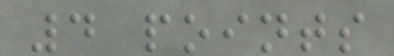4 points
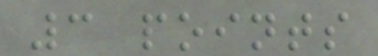3 points
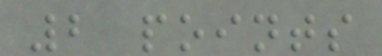2 points
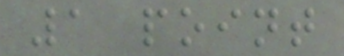1 point
